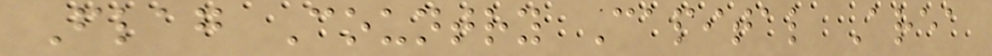Flag Country Capital Area
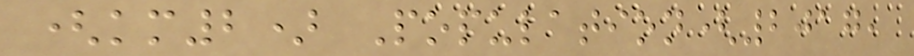(km2) Population(2017,
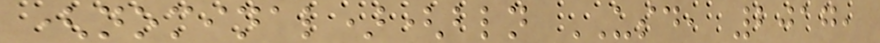(nominal)(bln USD, 2017,
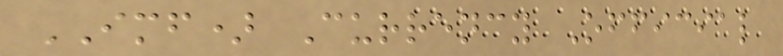IMF) Currency Official
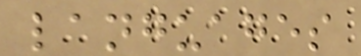languages
